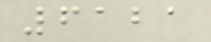6121
